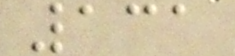131
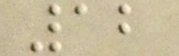12
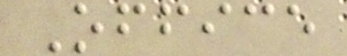Office
